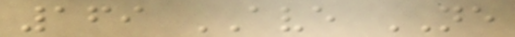169 AVE NE
